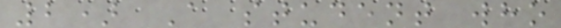2) A student who
